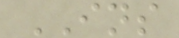INS
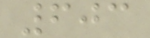603
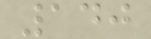140
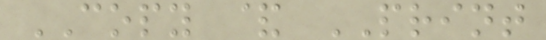COPY & PRINT
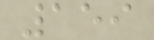159
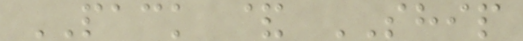PACK & SHIP
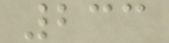233
